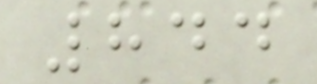844
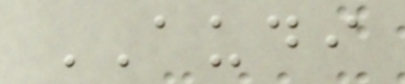AUDI
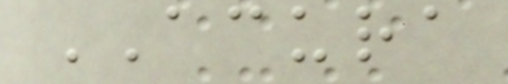ACURA
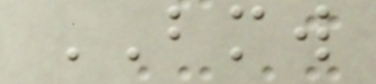BMW
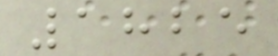1825
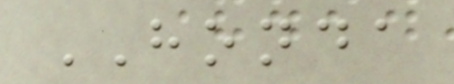HONDA
